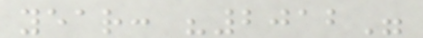year: "2012"
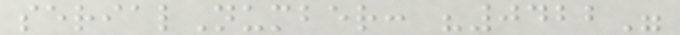serialNumber: "0422"
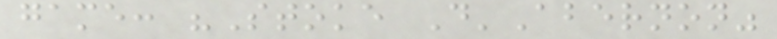game: "Stoke D'Abernon"
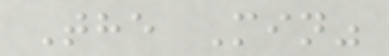The Min"
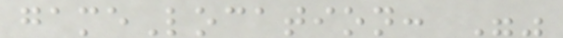gameLocation: ""
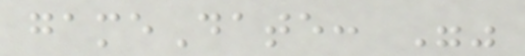gameDate: ""
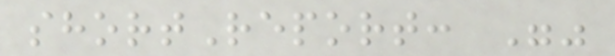shortReport: ""
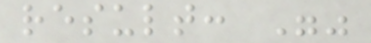result: ""
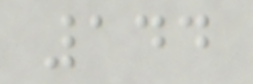144
